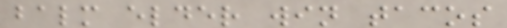balm elder win tacos
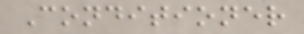Conditioner
